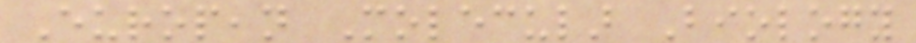European Molecular Biology
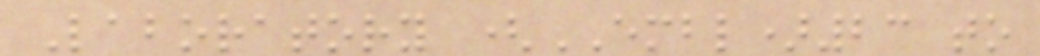Laboratory (EMBL)23 to
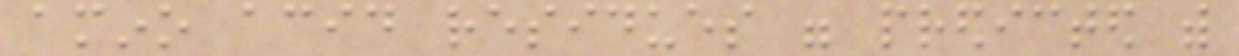amino acid residues were predicted with
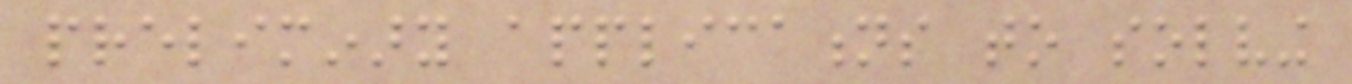preliminary applications to solving
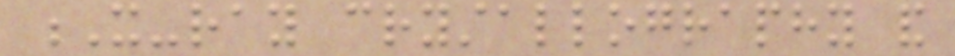X-ray crystallography and
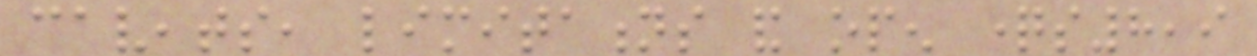caveats, limitations and open questions8,9
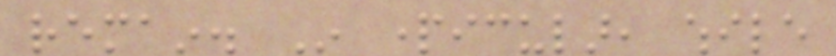remain. In particular, while
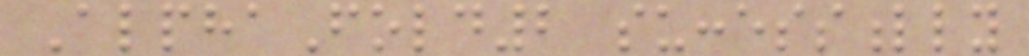AlphaFold2 successfully
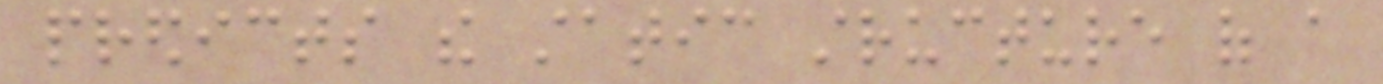predicts the static structure of a
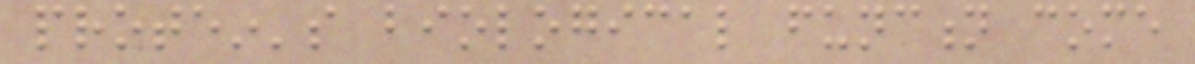protein's biological function come
